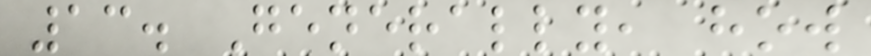13. Generally, how
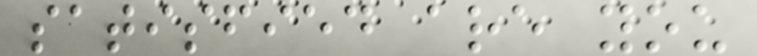satisfied are you
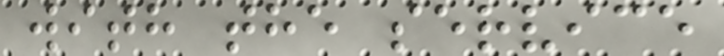with the service
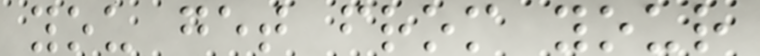you get from your
